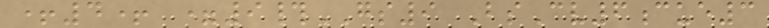+4+ =9#GS9 BsCv6cue3
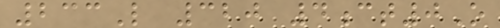233L 320 4ct0O
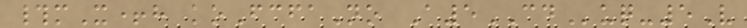#mX+h koFcfaNo A5CDuq-5V
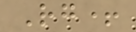Rg+
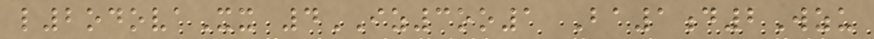l2odovaXx 4IZ3oo1 Ba1d2Wzu
